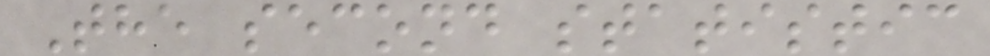The second statistic
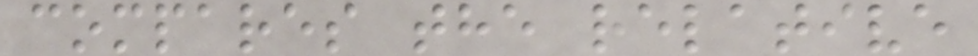compares the relative
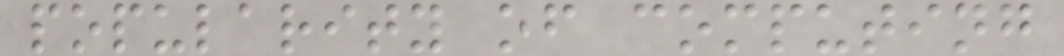popularity of computing
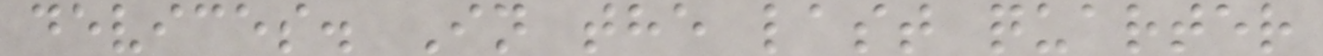devices. In the last quarter
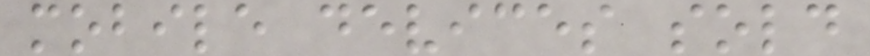mobile devices sold
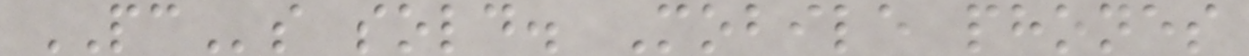PCs sold. Mobile phones
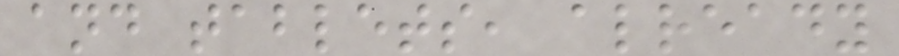and tablets, already
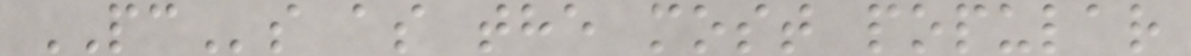PCs as the most popular
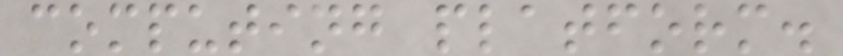computing platform.
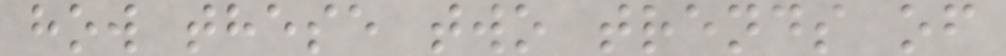how these two trends of
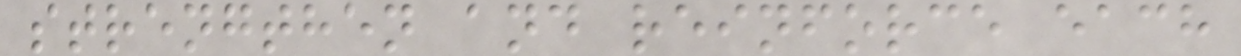strengthen and reinforce each
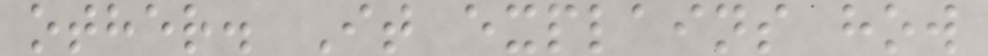other. It explains how
